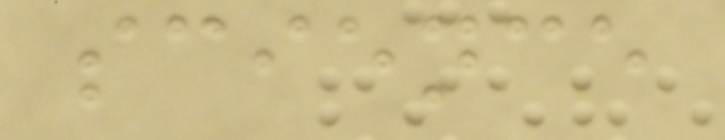science
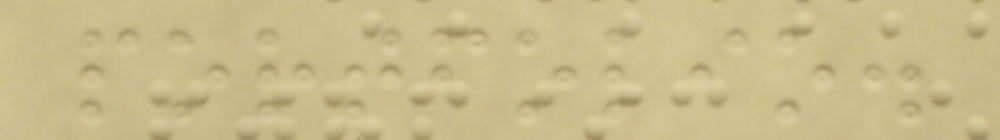portfolio.
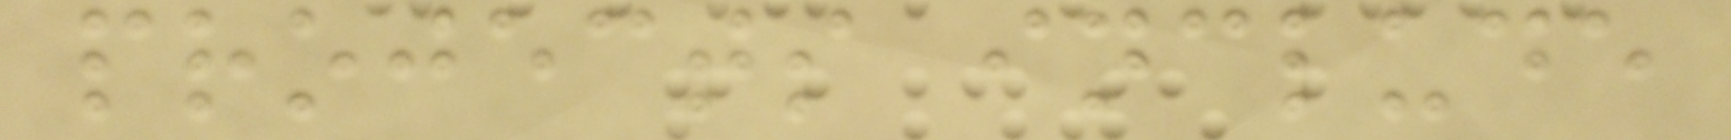projects include
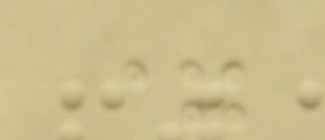=
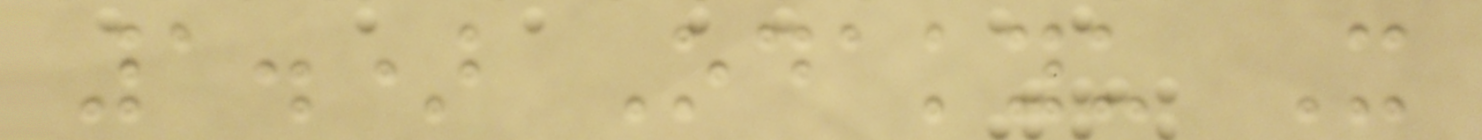1.) Odakyu X
